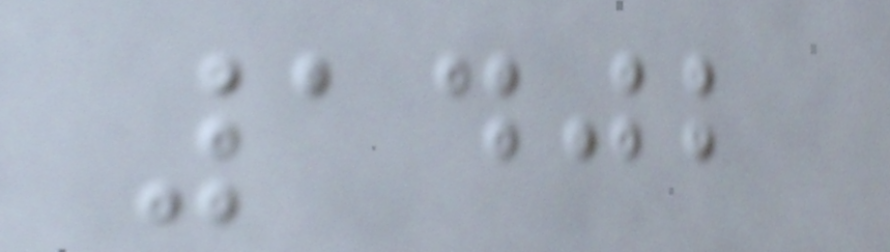1402
